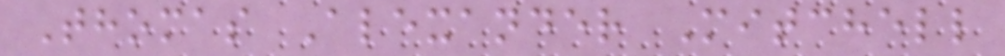Thomas Alexander Mitchell
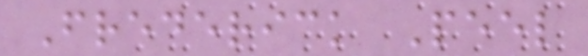Frederick Peel
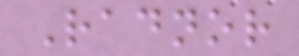Radnor
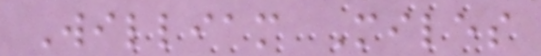William Miles
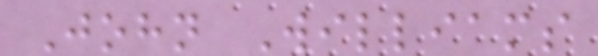John Williams
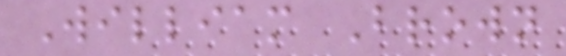William Brown
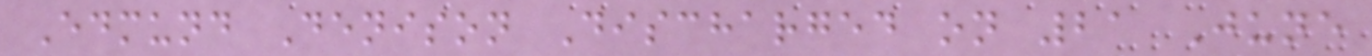Edmund Denison Discharged on 21 June
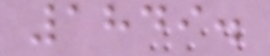1849.
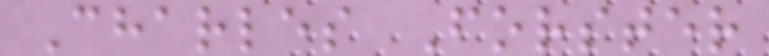Charles Forster
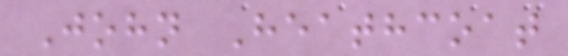John Heathcoat
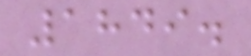1849.
